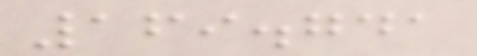169.741
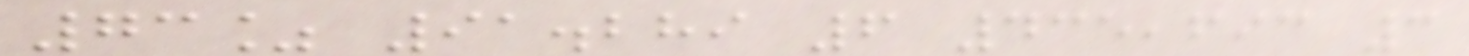73% 91.289 6 435,693 3
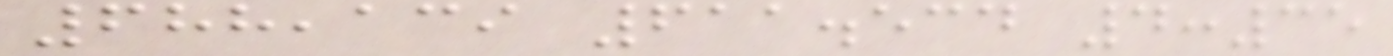688,139 611.534 4:35
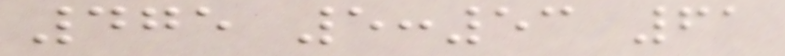475 5:53 61
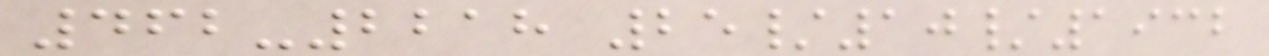462-2218 25/10/1932
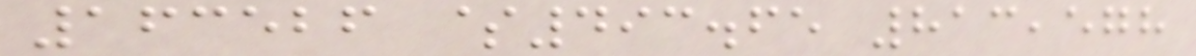163526 $493.65 813,578
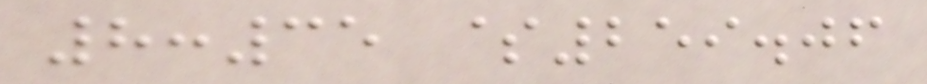8:35 $259.06
